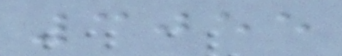3055
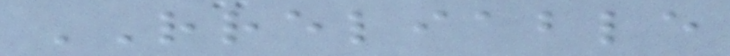RRELIABLE
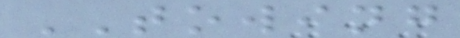TOWING
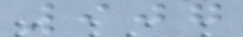907
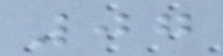07
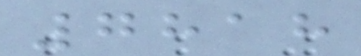7818
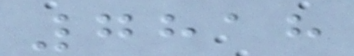7818
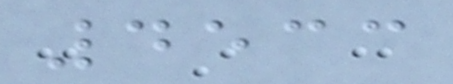4533
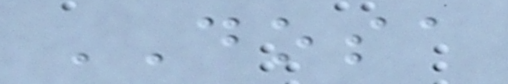DOSA
